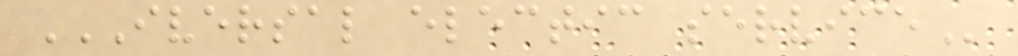IVERSAL ELECTIC SERVICE
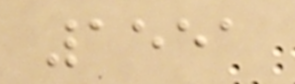1551
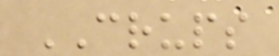CRUPS
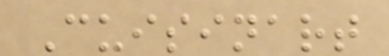Cuisinart
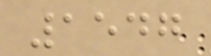1547
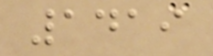1419
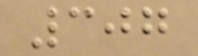307
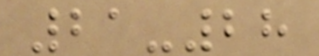21-28
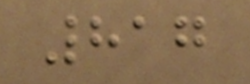817
